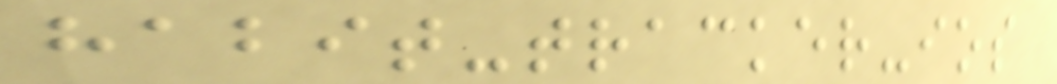habit-tracker-ios
